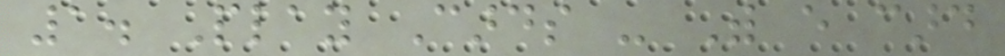1. Play Cards - With every card
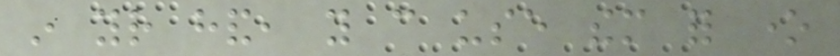in your hand, you can use them for one
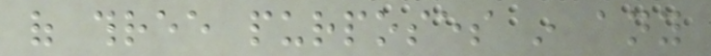of three purposes in any
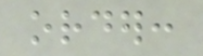order:
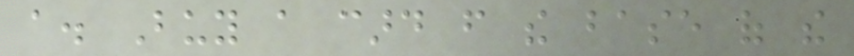a. Buy a card from the base of the
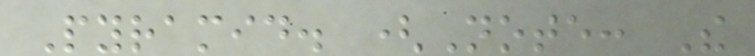Pyramid. (Note: The
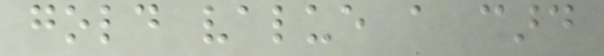gold value a card
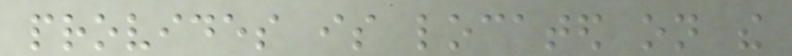provides is located on the
